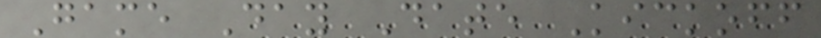Game Day Date Kickoff
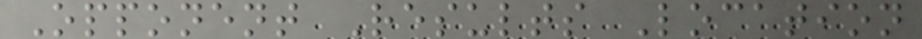Opponent Results Location
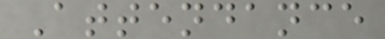Attendance
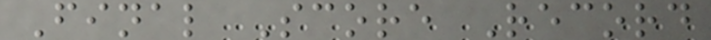Final Score Record
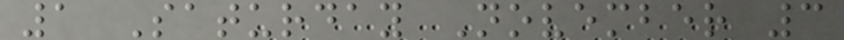1 Saturday November 3
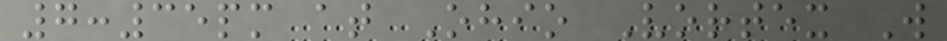7:35pm at Ohio Vortex W
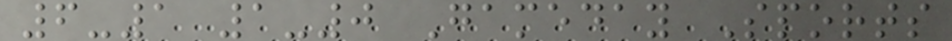6-1 1-0 Gameday Sports
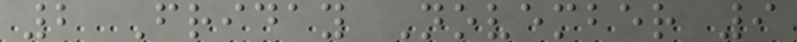2 Friday November 9
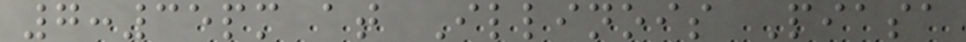7:35pm at Illinois Piasa
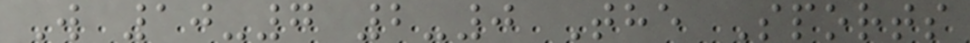W 10-7 2-0 The Sports
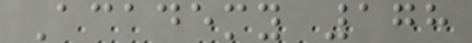Academy 178
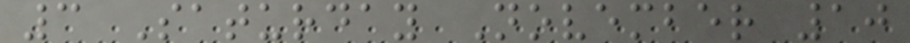3 Saturday November 10
